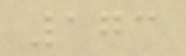173
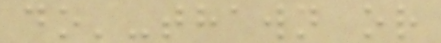do'-thawn or
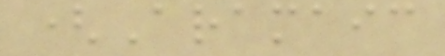(Aramaic
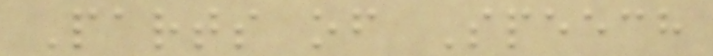Parts of Speech
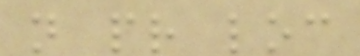n pr loc
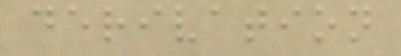derivation
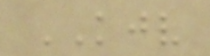KJV
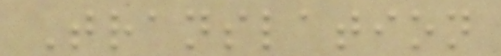Translation
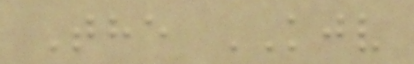The KJV
